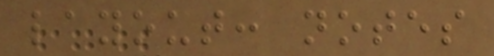layout: notes
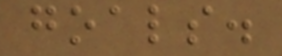goals.
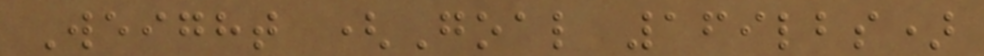Weight (Goal 169lbs)
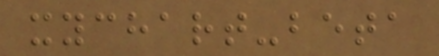xychart-beta
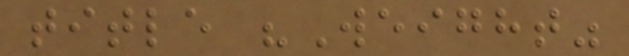title "Weight"
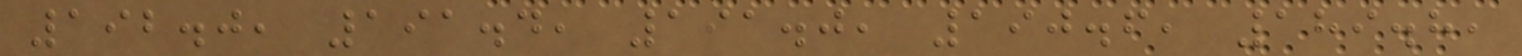192.0, 191.4, 191.0, 190.6, 189.8,
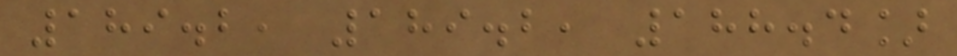189.2, 189.2, 188.4]
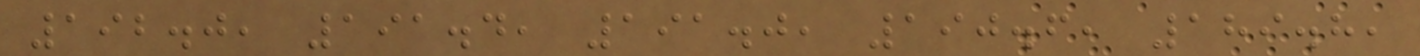192.0, 191.4, 191.0, 190.6, 189.8,
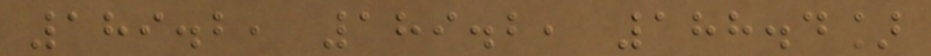189.2, 189.2, 188.4]
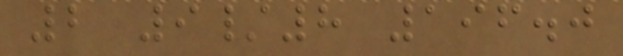2 9/8 196.0
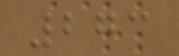273
